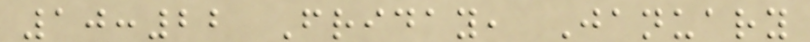10:22 Friday, January
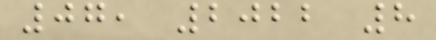07, 2022 8
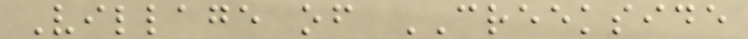Village of CREEKSIDE
